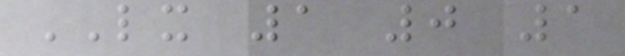LX 1 0 1
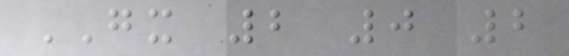GX 2 0 2
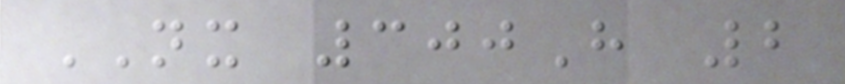NX 300H 2
